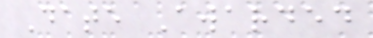Date Awarded
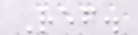Ref.
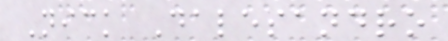Nick Dalesandro
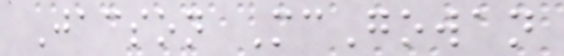Jacson McGowan
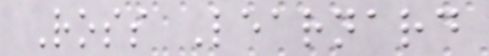Ross Learnard
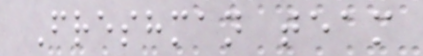Freshman team
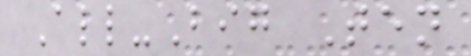All-Big Ten
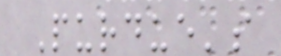Purdue's
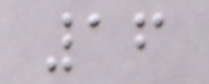16
